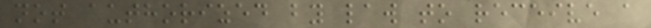not authorized by law to receive a
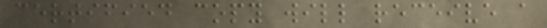certified copy will receive a
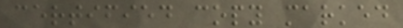certified copy marked
